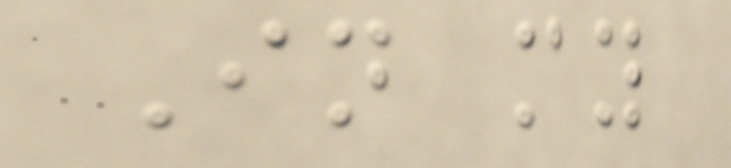In my
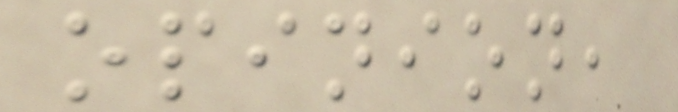opinion,
